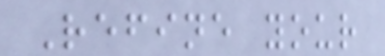Refine your
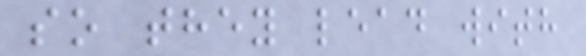so they lead with
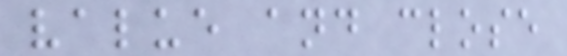value and close
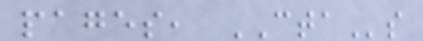pages, CTAs
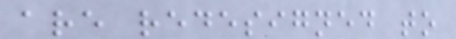are redesigned to
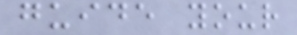guide your
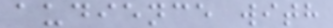audience with
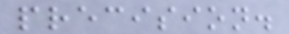precision.
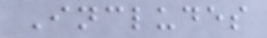Includes
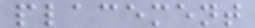placement
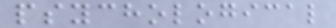psychological
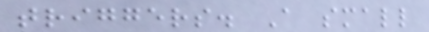triggers. A small
